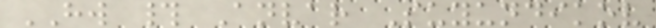HW # Anvar Suyundikov
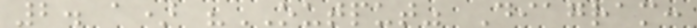2. a) "OUTPUT" Diagram:
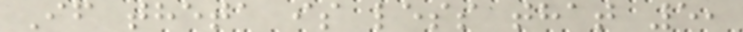If theta is less that 5,
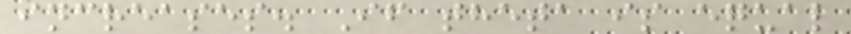increases. If theta is equal
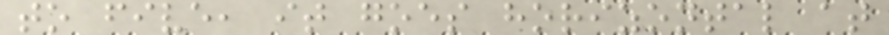to five, it goes horizontal at
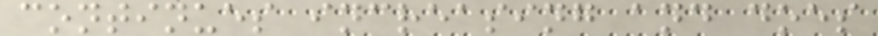continues increasing and does
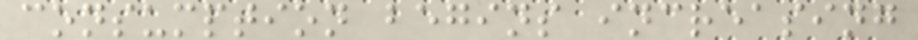consumption begins increasing
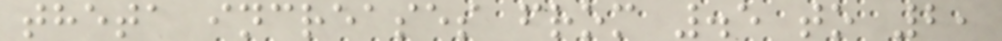theta increases from .5 to 2,
